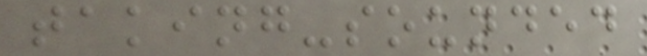taking-sounded
